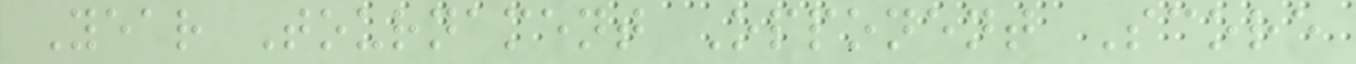Year Tournament Opponent Score
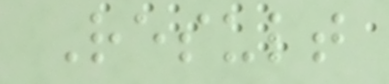Result
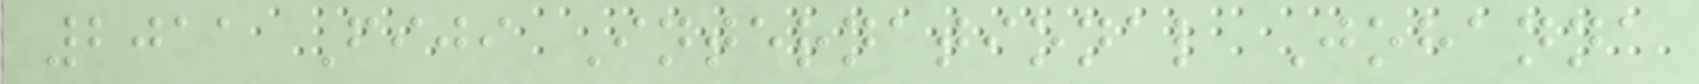2011 Fiji International Johanna
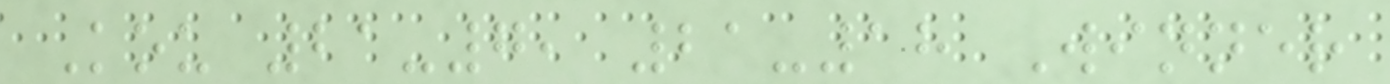Kou 21-7, 21-18 Winner
